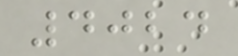4024
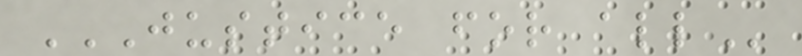JUSTICE FOR ALL
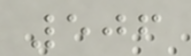506
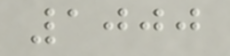1000
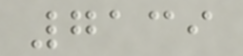7139
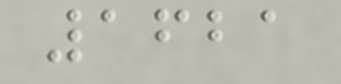1621
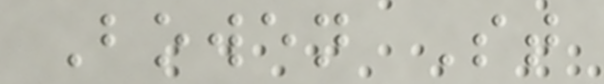Bowen St
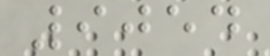9054
